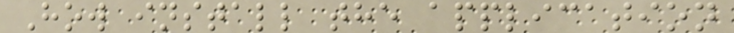How install the application
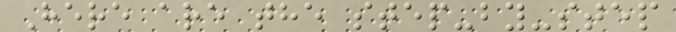Here are the step-by-step
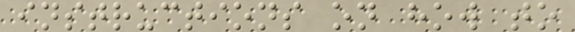instructions on how to
